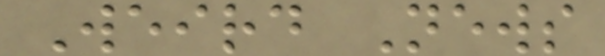Weird News
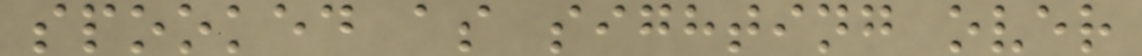spooked as sighting over
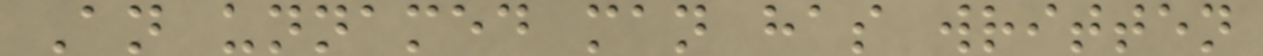An unnamed man has written
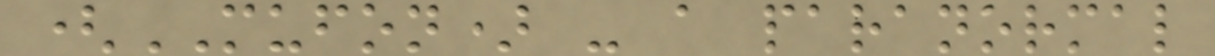(MUFON) - a paranormal
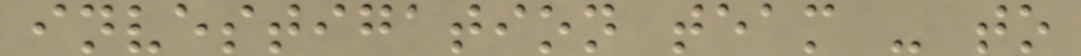investigation team - to
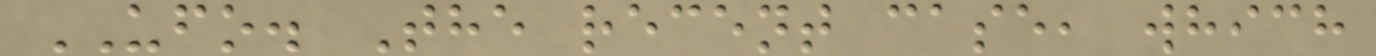UFO. The recent case, which
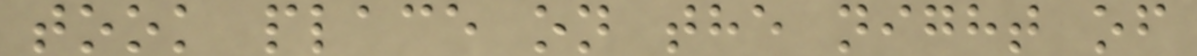took place on the night of
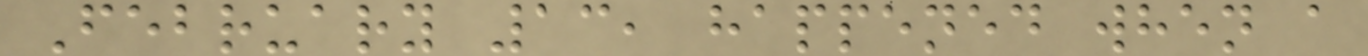February 13, happened when a
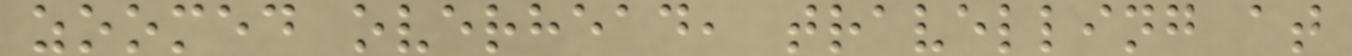zoomed overhead, travelling at
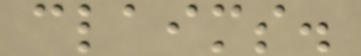claims.
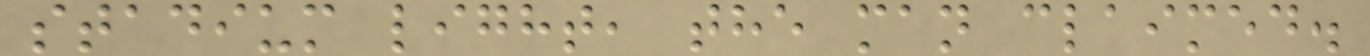stadium light, the man claimed.
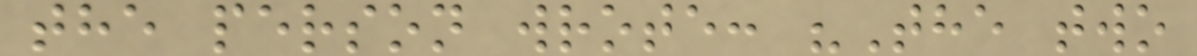the person wrote: "The two
